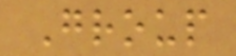Group
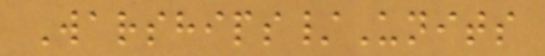Warships/Units
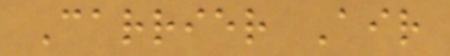Carrier Air
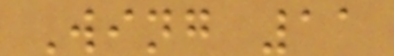Wing 11
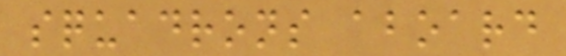squadrons aboard
